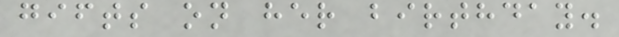gifts on her birthday.
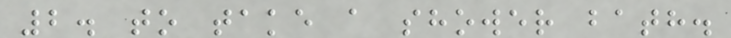2. to take a shower bath.
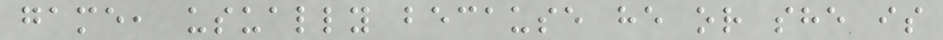game, usually because he or she is
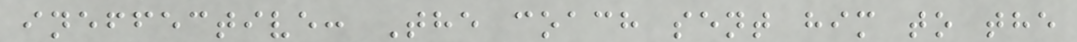ineffective: The coach sent him to the
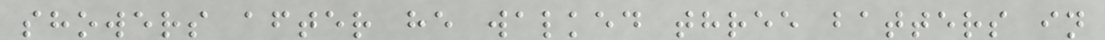showers after he walked three batters in
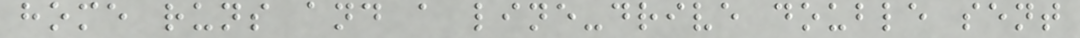home runs and a line-drive double sent
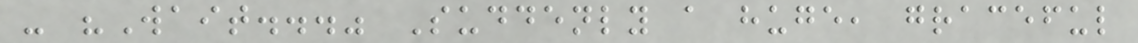- "Wait..." Suddenly a huge, graceful
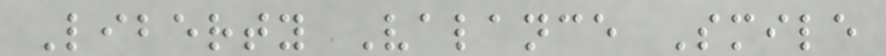Liberty Valance Smile
